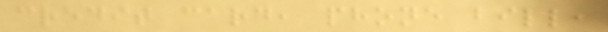credit card, phone bill,
